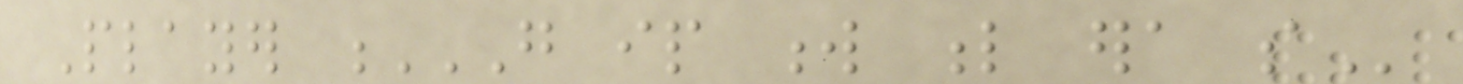Player G IP W L ERA SO
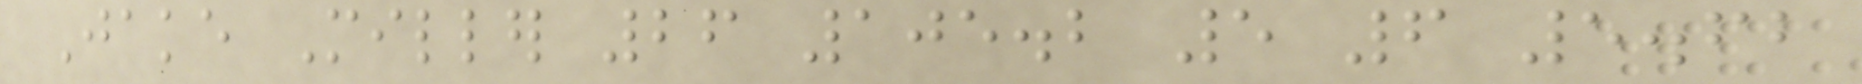Jake Miller 26 105.2 5 6 5.62
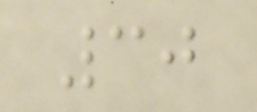30
